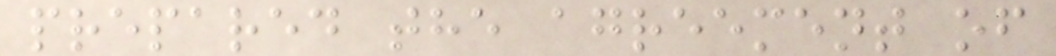prepared the agreement of
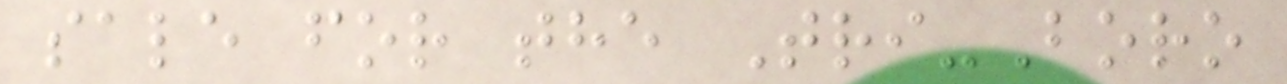sale for the Tri-Boro
